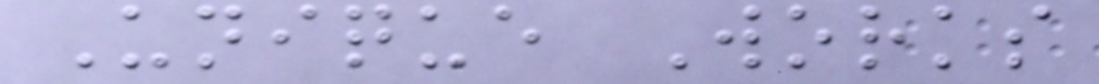Unique Works
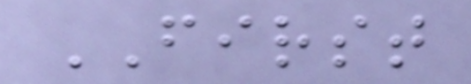FIRST
